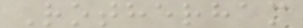Rotherham
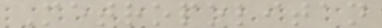Metropolitan
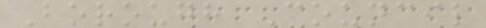Borough Council
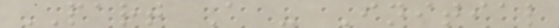PART A - Initial
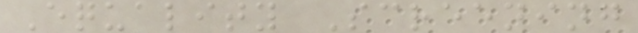Equality Screening
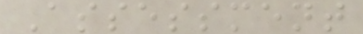Assessment
